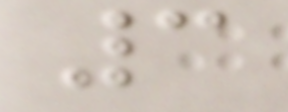3
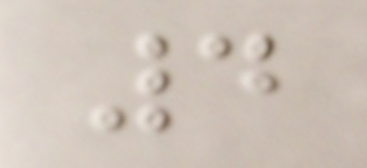4
